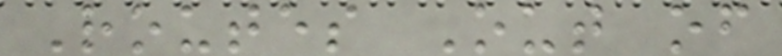Routes Out of
